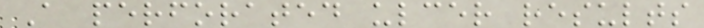A perforated ulcer results
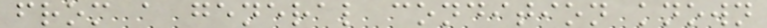from a general condition known
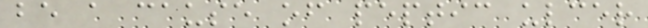be a cause of peptic ulcer
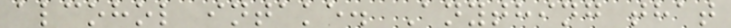alcohol intake. Anything that
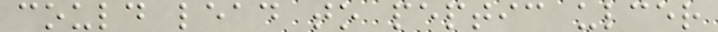could lead to peptic ulcer
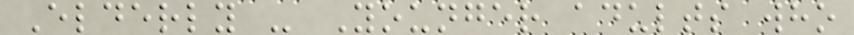Elderly - Younger adults who
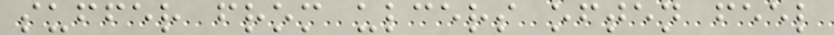suffer from ulcers often feel
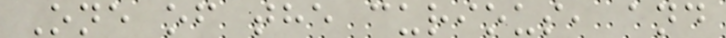One of the curious, and
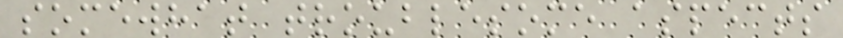somewhat troublesome aspects
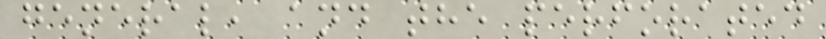general, and the perforated
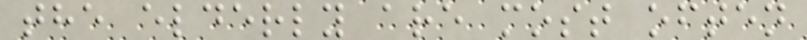the elderly are most often
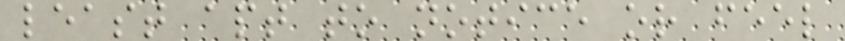least apt to notice or feel
